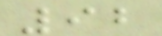92
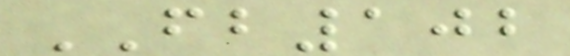FB102
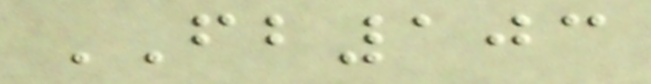FB103
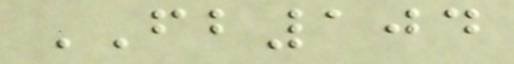FB104
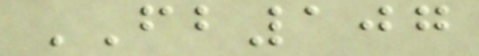FB107
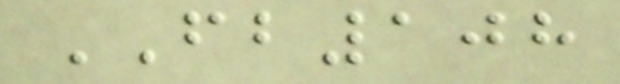FB108
